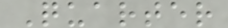Quarter
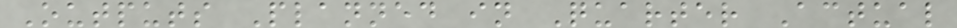Outputs Planned in Quarter Actual
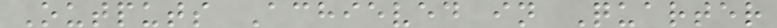Outputs Achieved in Quarter
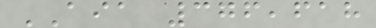AIA 376,618
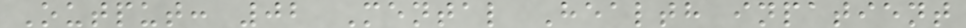Output: 02 Mental Health inpatient
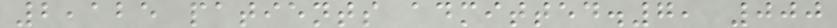2,125 patients admitted.7, 000
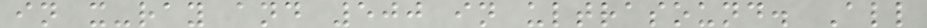in x-ray and 500 in ultrasound. All
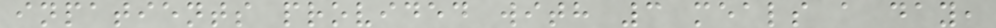inpatients provided with 3 meals a day,
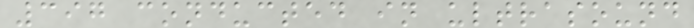397 conducted in ultrasound
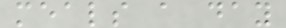meals a day
